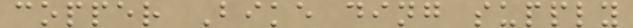copper Bike ding supply
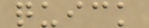quick
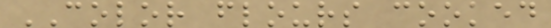COLOR flours cooked
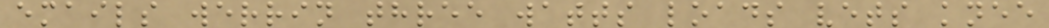emails werrin three watts loads vets knee
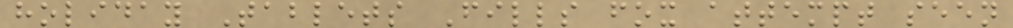holiday Tablets Fills fox attempt seen
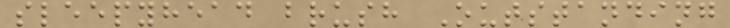sleepyhead brush Outstanding
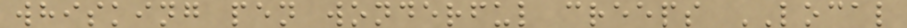whisking pen wonderful creeps LOCAL
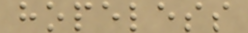hopeless
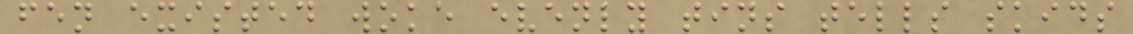fen existed woke evenly tins tells skids
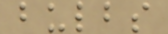bulbs
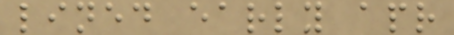lined early apr
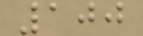100
